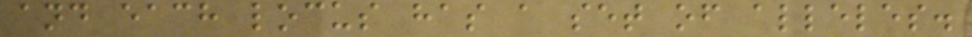and each locus has a set of alleles.
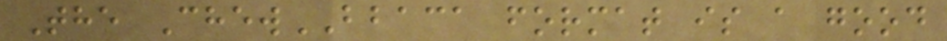The ChewBBACA format is a good
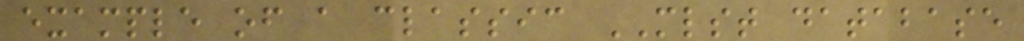example of a classic MLST database
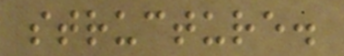structure.
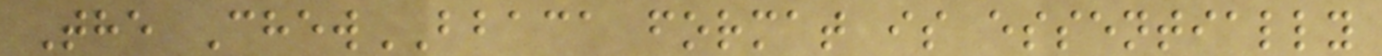The ChewBBACA format is essentially
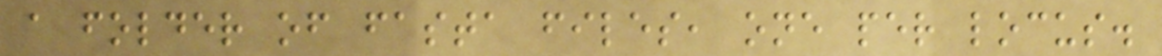a folder of fasta files, one per locus.
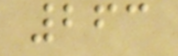263
